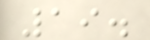19.
